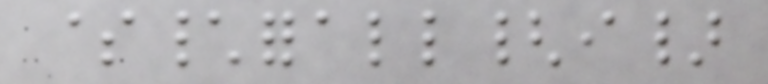$\forall{i}
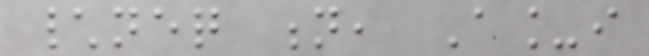\neq n, A_i
